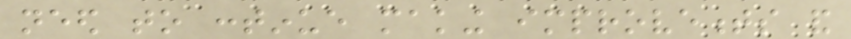need to continue making improvements and
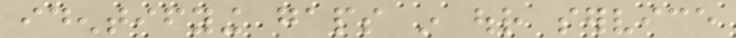identifying gaps in our service
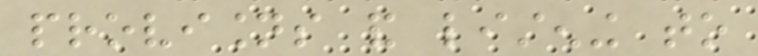provisions and listening to
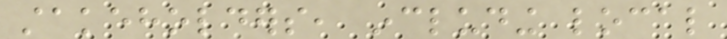stakeholders, including local
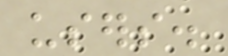users.
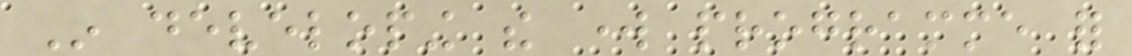In developing the work programme for
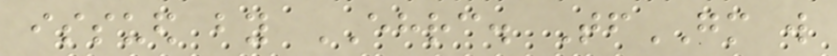issued by EHRC. TfGM will
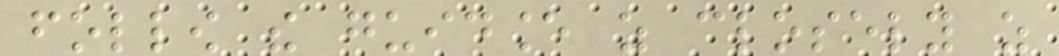follow the guidance as closely as
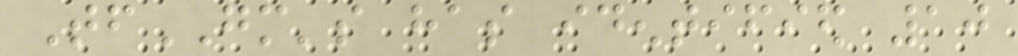TfGM's has identified 10
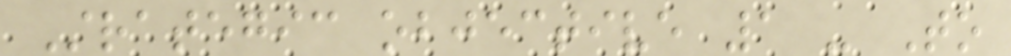Strategic objective 1 - To
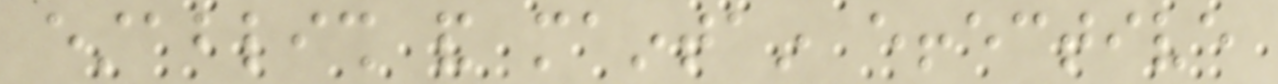establish and maintain effective
